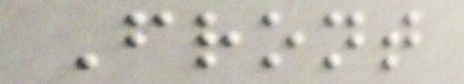Front
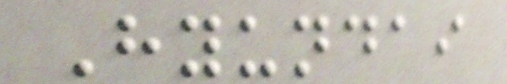Hyundai
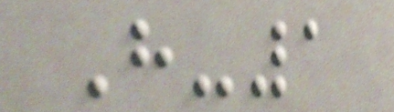H-1
